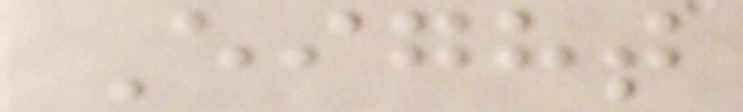Eight
